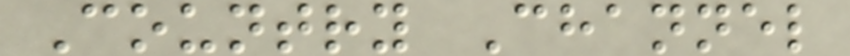Country Channel
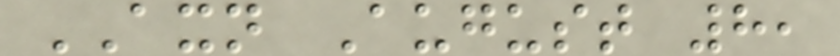AXN August 8,
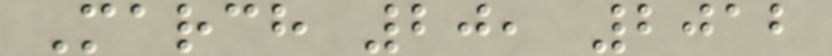March 20, 2012
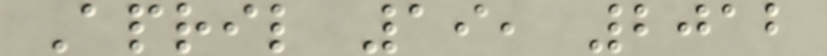April 19, 2012
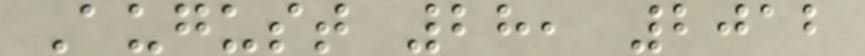August 28, 2012
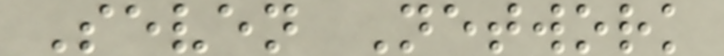Seven Network
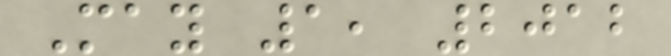May 1, 2012
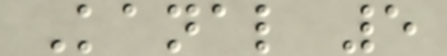Kanal 5
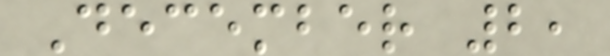December 2,
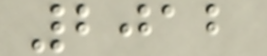2012
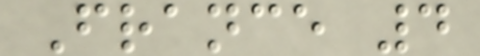France 4
